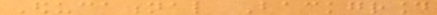Educational Background
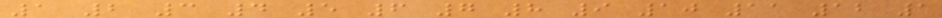1 2 3 4 5 6 7 8 9 10 11 12 1
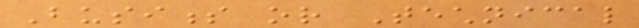Business or Technical
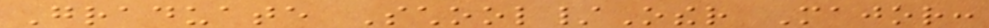Graduate School/Other Major:
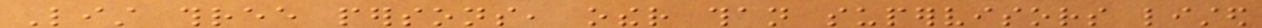List three persons, other than supervisors listed
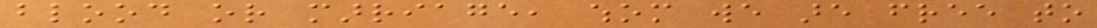blood or marriage, whom we are free to
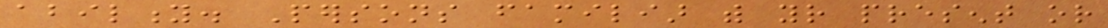ability. Persons familiar with your present or
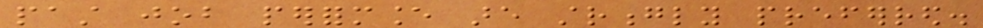past job performance are strongly preferred.
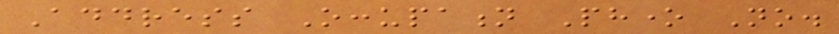Address Occupation Phone No.
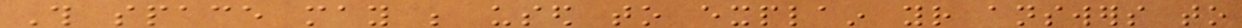This space may be used to explain your answers to
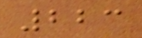223
